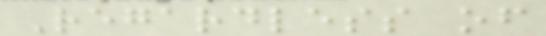Regardless of
